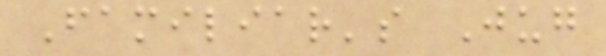Familiar's Jug
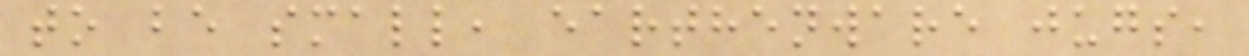to be small, earthenware jugs,
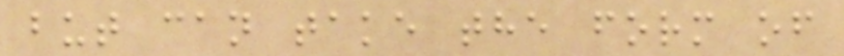but can take the form of
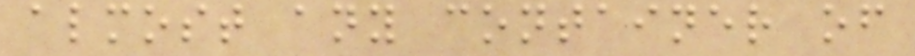almost any container of
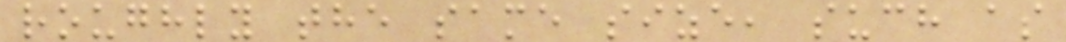roughly the same size, such as
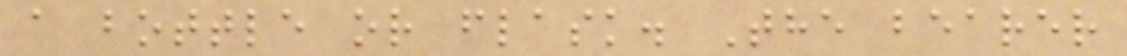a bottle or flask. The bearer
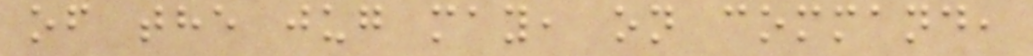of the jug may, on command,
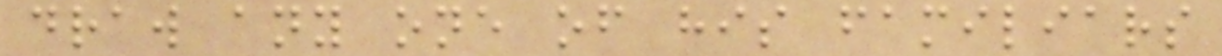draw any one of his familiars
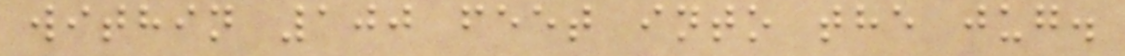within 100 feet into the jug.
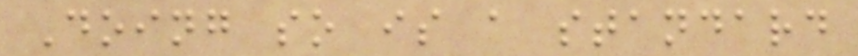Doing so is a standard
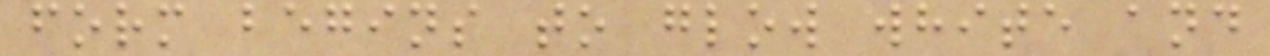form begins to glow white and
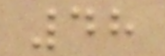48
